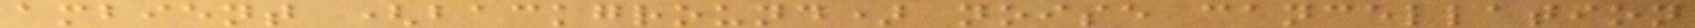ambient (background) noise cancellation
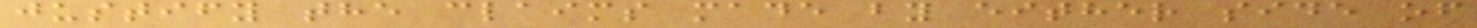justify the claims made by either side of
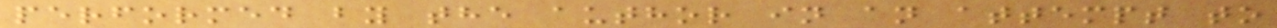performed by the author in an attempt to
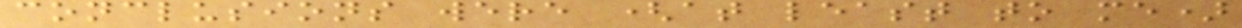conclusions were (at least to me)
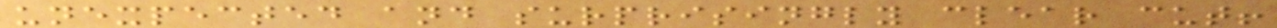unexpected and surprisingly clear cut!
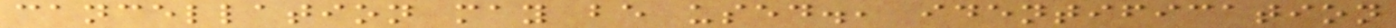cancellation may be used., identification
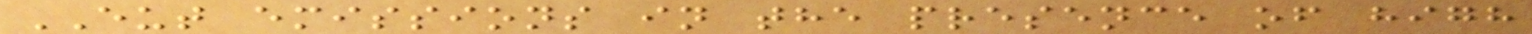EUT emissions in the presence of high
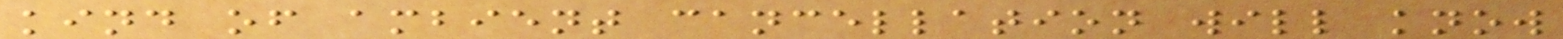kind of ambient cancellation will know
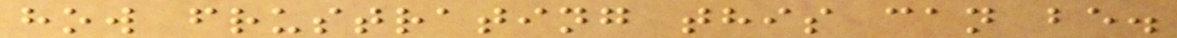how frustrating this can be.
